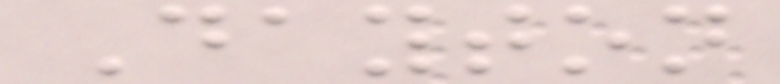Dayton
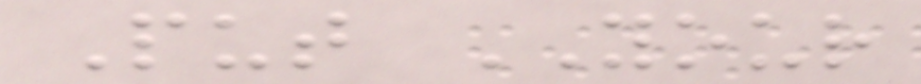Put YOUR
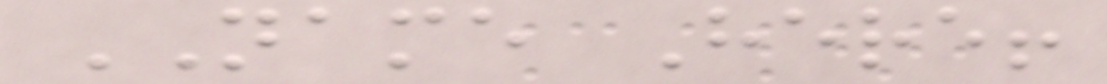NAME Here!
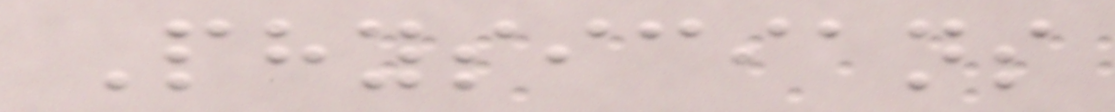Physicians
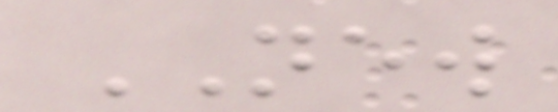NEW
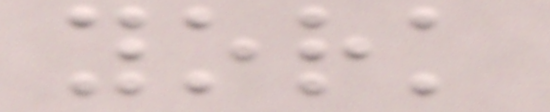york
